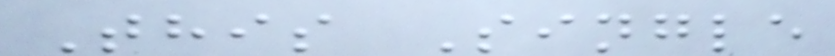This Single
